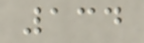134
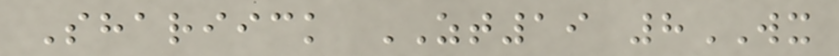Shariick ZT19 8WX
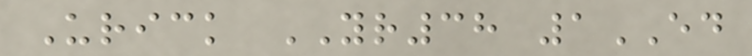Urick YR38 1ED
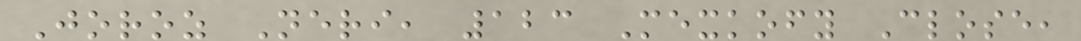Joroz Neri, 123 Mexkofy Close,
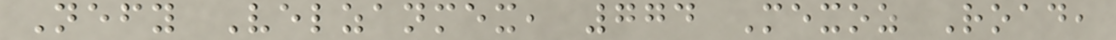Nefy Velzanmex, 774 Mexoz Road,
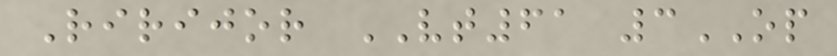Ririjor VT61 3OP
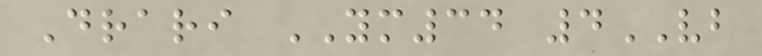Drari YM34 4VB
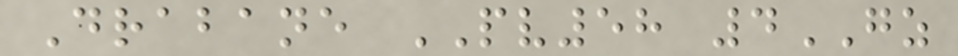Drabane PV58 4GZ
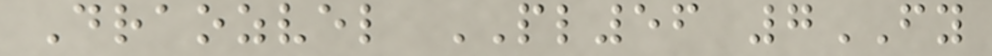Draozvel PL56 7FY
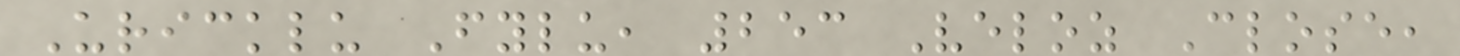Uricklu Fylu, 253 Veloz Close,
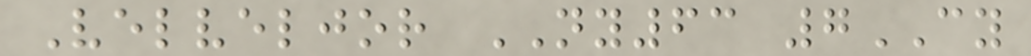Velveljor NY63 7CY
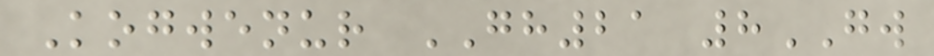Kogwenur GH21 8GW
